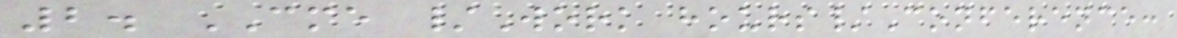2. CME /Work hours/Conference:
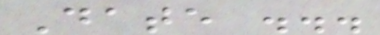Date ...
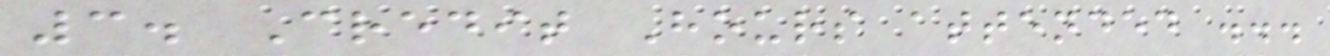3. Credit Hours attended ...
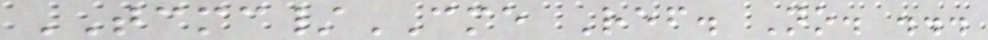TCMC/CME Ref. No. ...
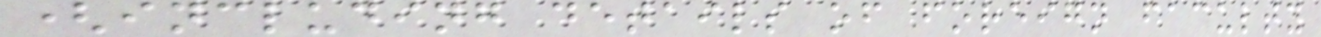(including details of foreign faculty
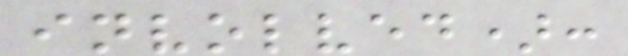involved):
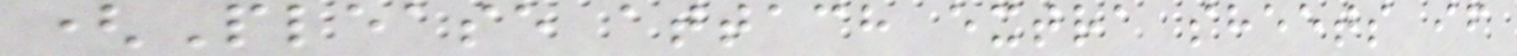(Please attach extra sheets if
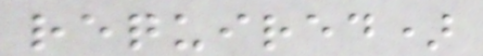required)
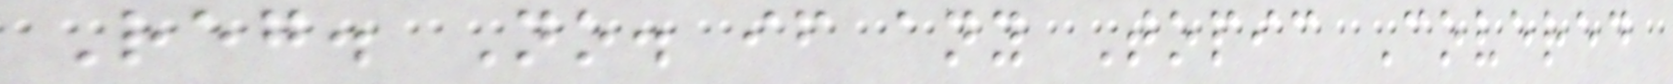Reg. No. if any Topic Covered
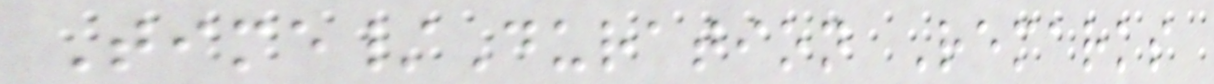Time/Duration Remarks
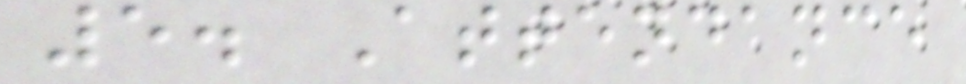5. Attendance
